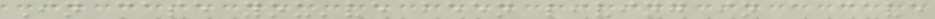In case you've been living in a cave
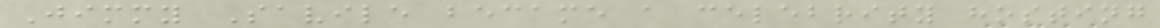Jimmy Savile became a celebrity hosting
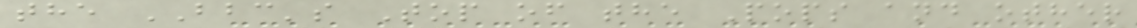the BBC's Top of the Pops and other
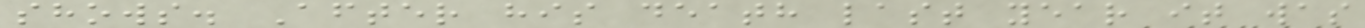shows. After his death last year it was
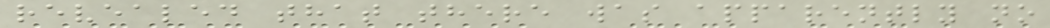revealed that there was apparently no
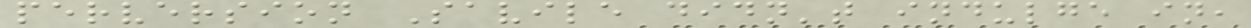perversion Savile didn't indulge in,
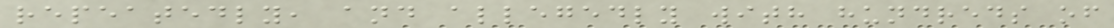repeatedly, and allegedly with hundreds of
